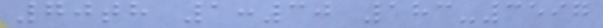70th 1:30 183-3597
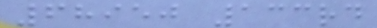68950 133rd
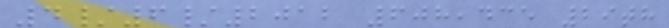4/6/2012 608,435 29th
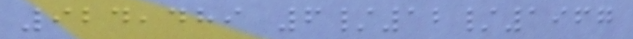924,489 6/12/1967
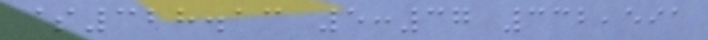$328.13 5:37 332,591
